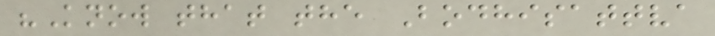"Know that the Bodhisattva
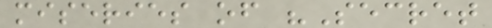miseries of "Secret
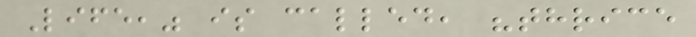Life," is called, "thrice
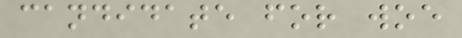candidate for woe
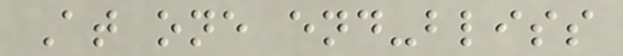At one end-bliss
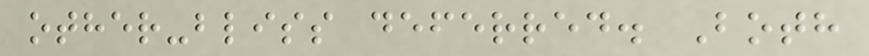other-bliss deferred. Both
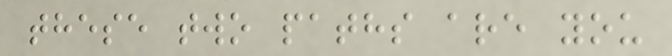these two paths are you
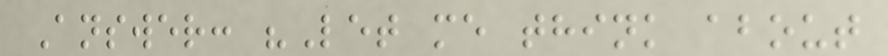Answer: "Let me think about
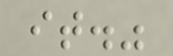it."
